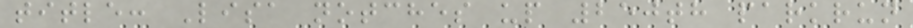title: Lisa notches up 250th parkrun
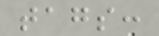tags:
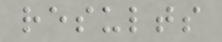results
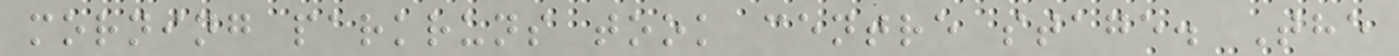morning parkruns took centre stage. The
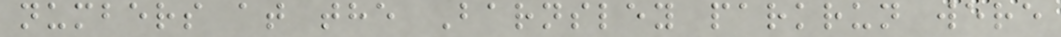numbers at the Barnsley parkrun were
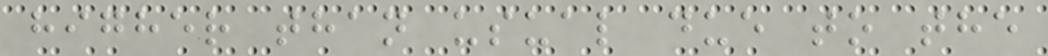higher than usual due to the
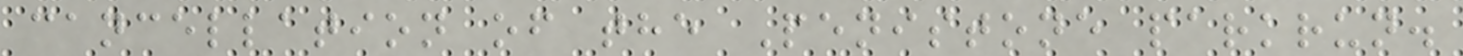cancellation of the Penistone parkrun.
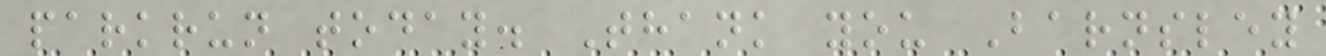parkrun today. Thank you Barnsley
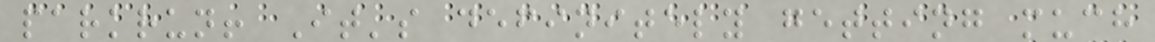parkrun! It's definitely getting much
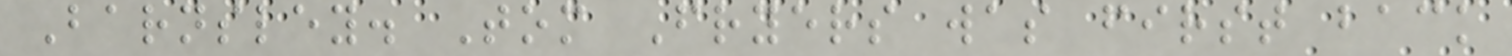Barnsley. Tom Fryers was first back
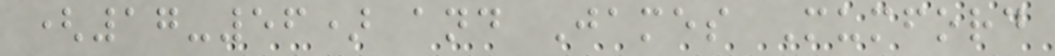(17-56) and James Mumford
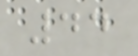44
